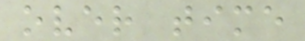over time
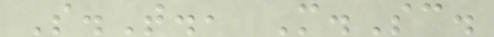S.T., M.Sc.
